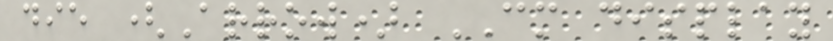die (Arrow) CM display
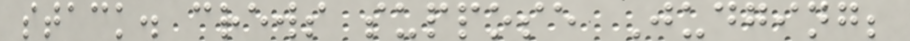stack. crews suppose Judging;
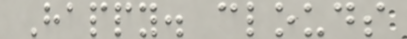Happy. clouds
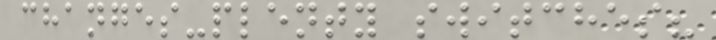changes-plenty switches?
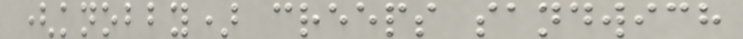(knobby) creeps sandwich
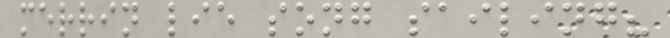merrin lie song sailing?
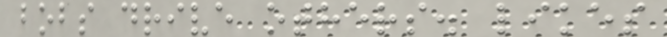bobs drive others. likes
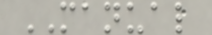MANUAL
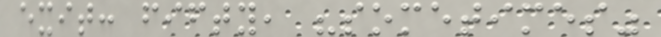exit: fifty, "sometimes"
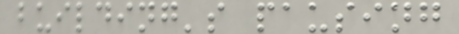building's pausing
